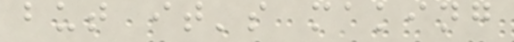but it's making
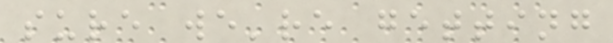sure we're getting
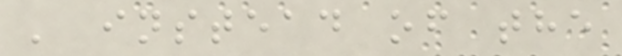' instead of the
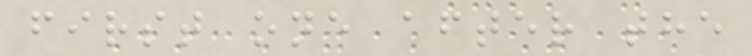first one after the
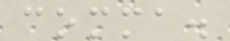comma.
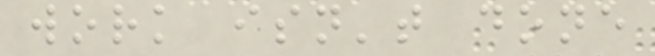work isn't done
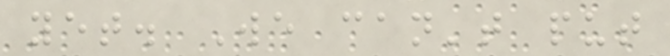yet. We can't put
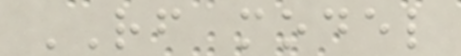RF model
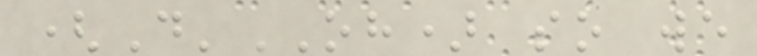(D'OH) so we
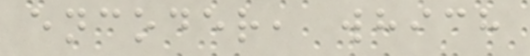encoder, which
